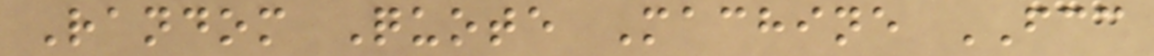Random Quote Machine FCC
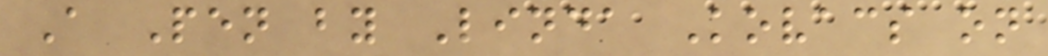A Pen by Linda Kovacs on
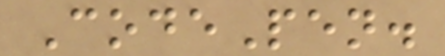CodePen.
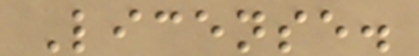License.
